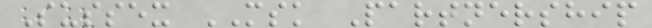Sussex MSK Partnership
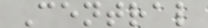Central
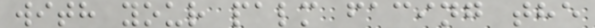with your palm facing the
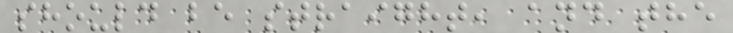should be straight, and the
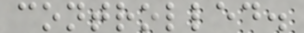controlled.
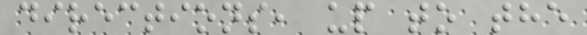directions, up to the
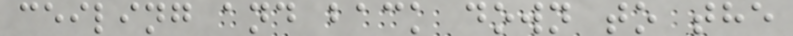ceiling and back down to the
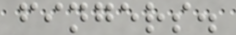fingers.
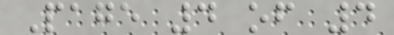Page 4 of 4
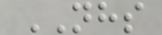NHS
